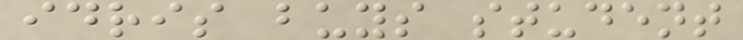idris buys student
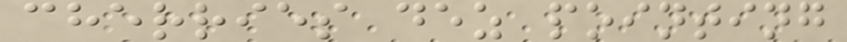cherries dez pointing
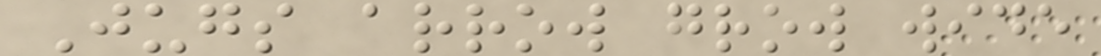Jugs arrow grow wide
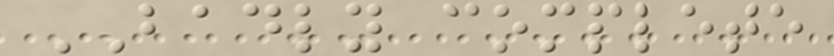BADLY complete
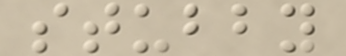stubby
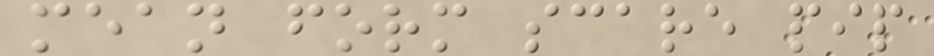mean form scare pip
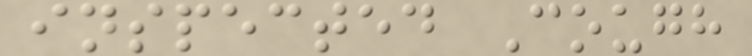inspected Cough
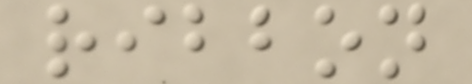ribbon
